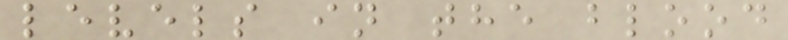levels in the blood
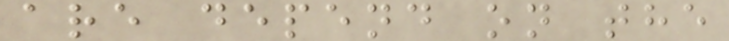are depend on the
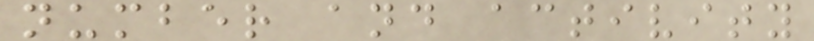number and activity
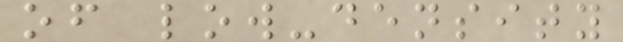of low-density
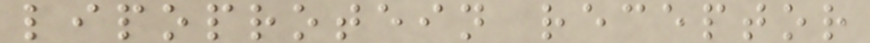lipoprotein receptor
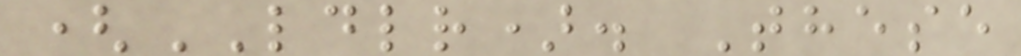(LDLR). These
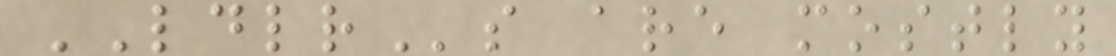LDLRs are mostly
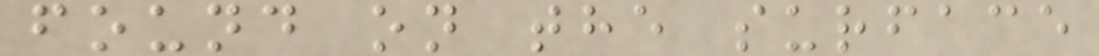found on the surface
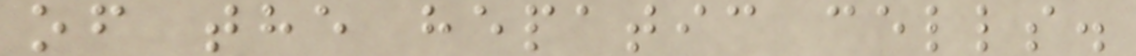of the hepatic cells.
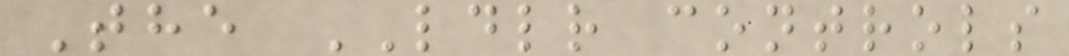The LDLR controls
